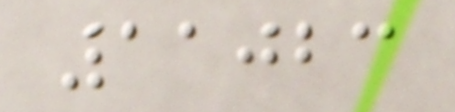11023
